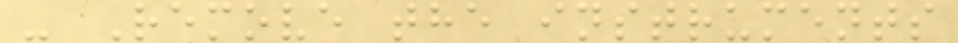- Remove the instruments
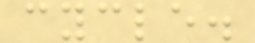cycle.
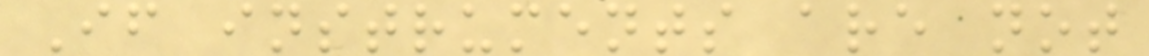If instruments are not
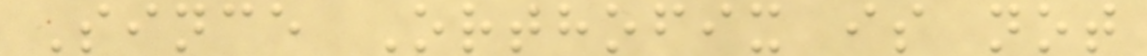Since Orthofix is not
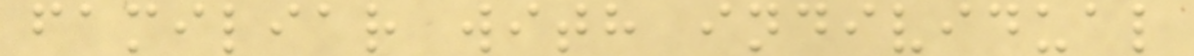familiar with individual
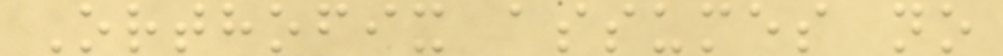Orthofix assumes no
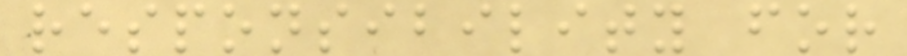responsibility for
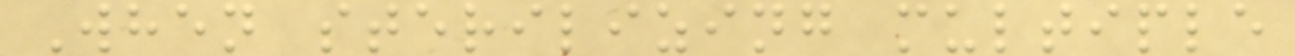When sterilizing multiple
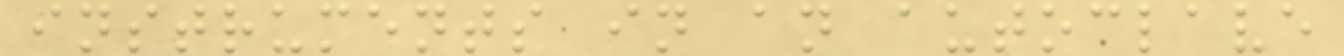instruments in an autoclave
